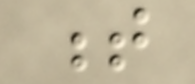t
